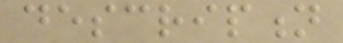description
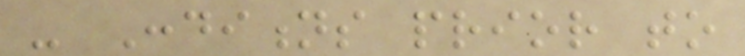- Conditions prior to
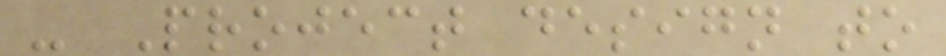- Project design to
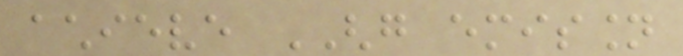achieve GHG emission
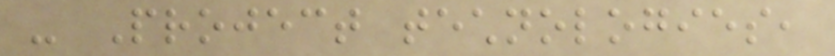- Project technologies,
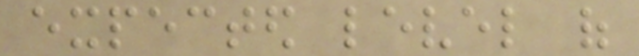expected level of
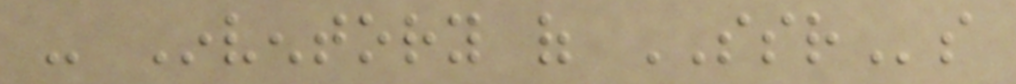- Inventory of SSRs
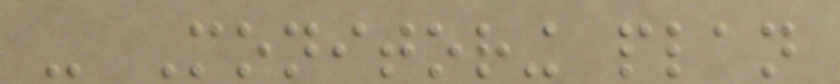- Monitoring plan
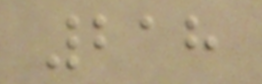218
